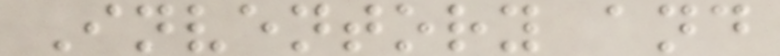Inventory and
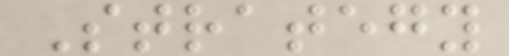Strategy
